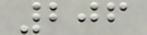206
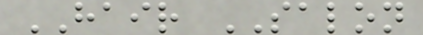HAIR SALON
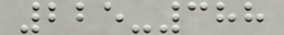225-388
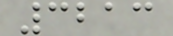3213
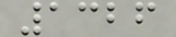1326
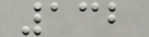132
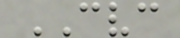CVC
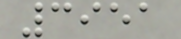3951
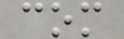com
